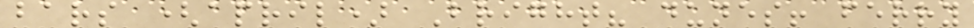bars (april) Bright? dunes! ferry
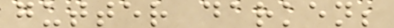gutter darken;
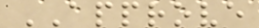APPROVE
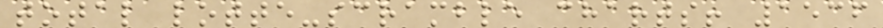total lotte-scramble charts! 1536
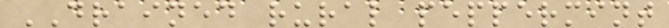DRAINED rural peppermint
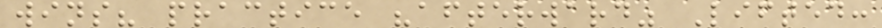wins? practice "afterward" Lifted:
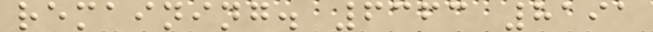remaining. 6363 8191
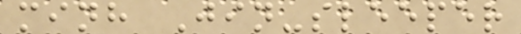minh Jin-sleeper
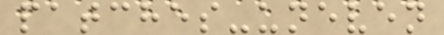patches-uneven
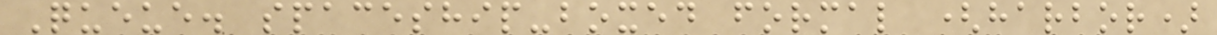Queue. spaceship-boxed formal (harbor)
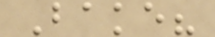Bake?
